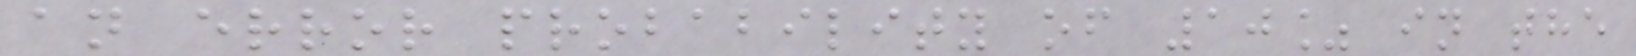an error probability of 10% in the
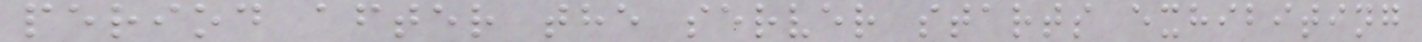period after the server starts exhibiting
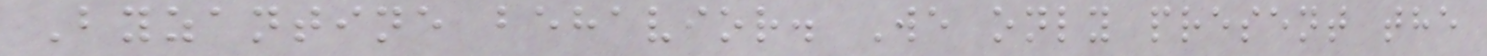Byzantine behavior. We only present the
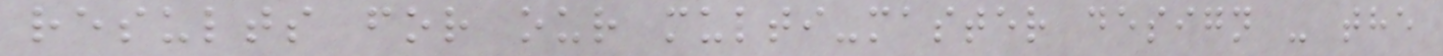results for our multi-master design - the
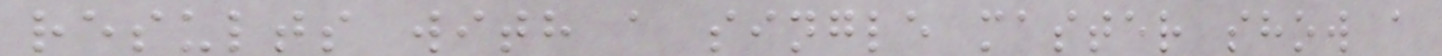results with a single master show a
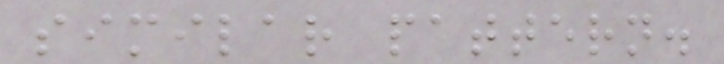similar pattern.
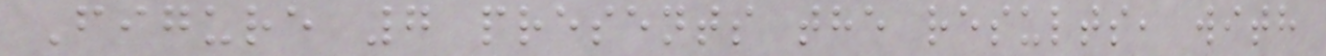Figure 7 presents the results, with
